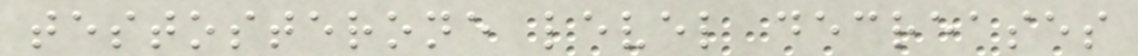testosterone level decreases
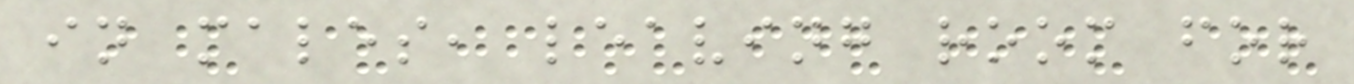in males, leaving room for
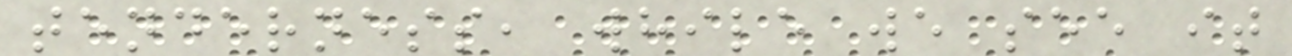tenderness, while we see it
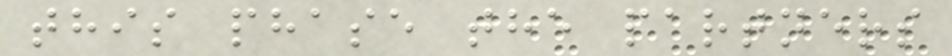this phase the partners
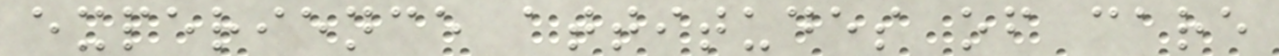experience attitudes of care
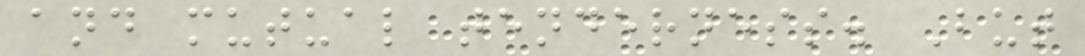and mutual tenderness. But
